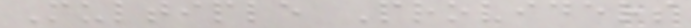Multiple Providers
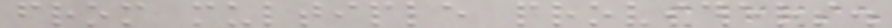from multiple providers.
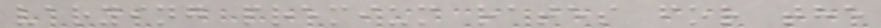varying premium rates for the
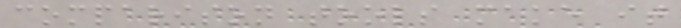comparison tools make it
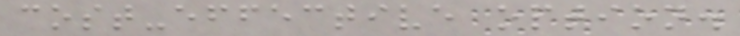cost-effective option.
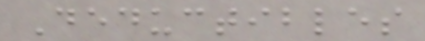Deductibles
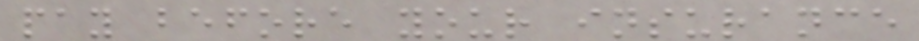pay before your insurance
